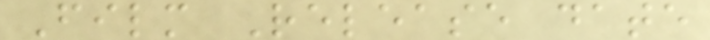Film Release date
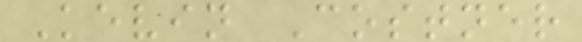Kevin Costner
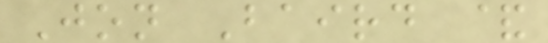Jon Baird &
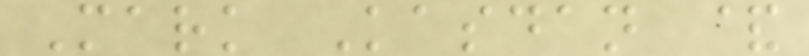Mark Kasdan &
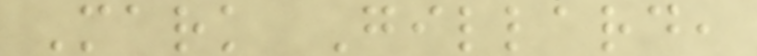Mark Gillard,
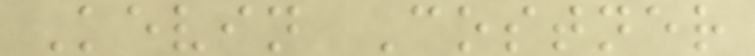Kevin Costner
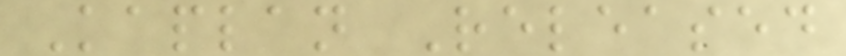Kaplan Released
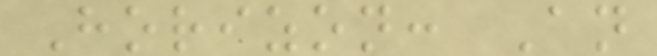Horizon: An
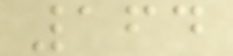164
